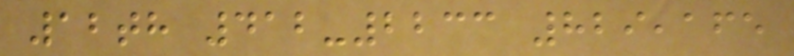12th 412-2233 829,165
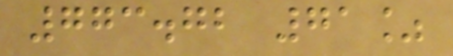773.72 71%
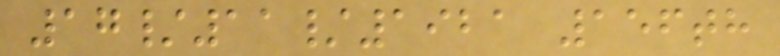17/11/1921 156th
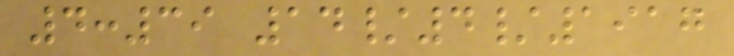4:39 14/4/1917
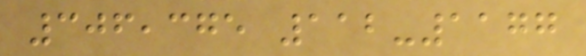306,375 112-1177
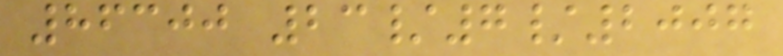86300 23/7/2007
